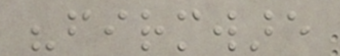"firmware
